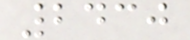2430
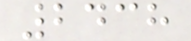2438
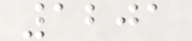1201
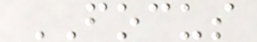FOCUS
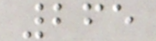265
